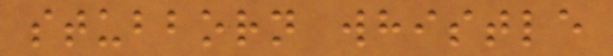stubborn whistle
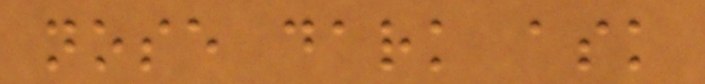nose dark ask
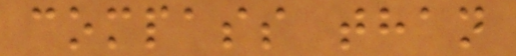compass than
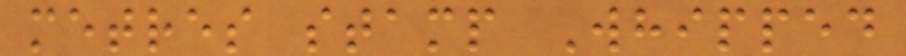metres stamp Whipped
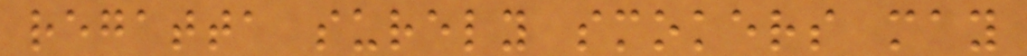regatta surely smokers may
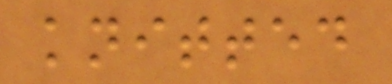knitted
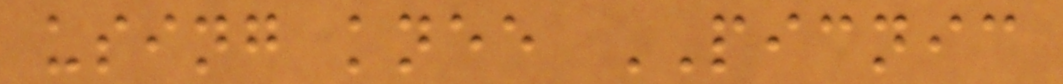using knee PICNIC
